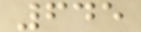645
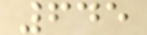645
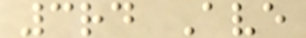3rd Ave
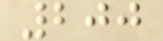200
